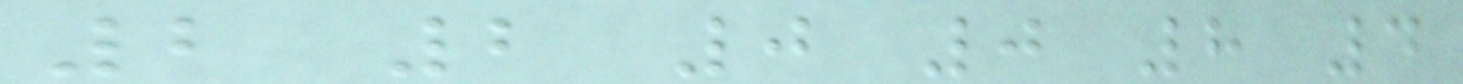2 2 0 0 8 4
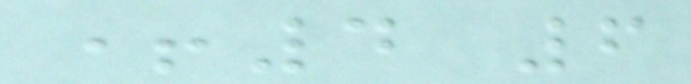+4 6
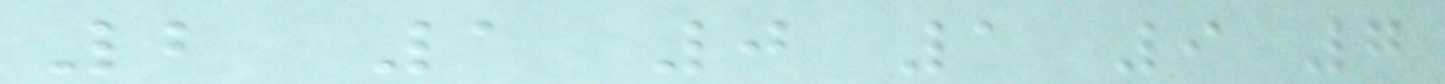2 1 0 1 9 7
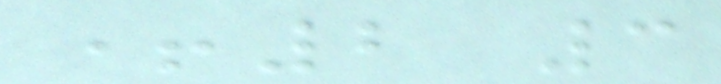+2 3
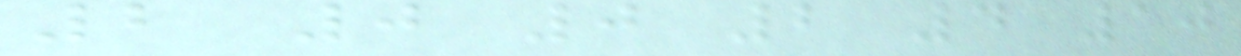2 0 0 2 4 10
